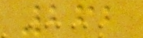262
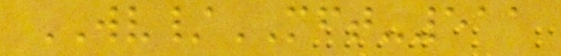WV/MFT-511
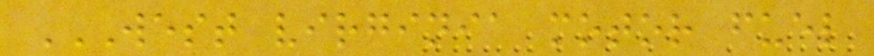WEST VIRGINIA MOTOR FUEL
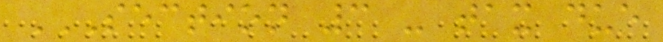SECTION 3 - TAX DUE
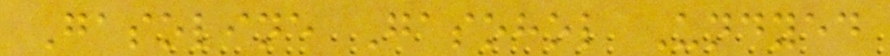Gasoline Gasohol Undyed
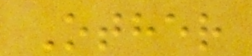Other
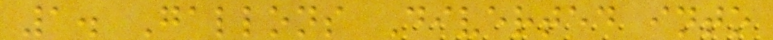1. Gallons Diverted into
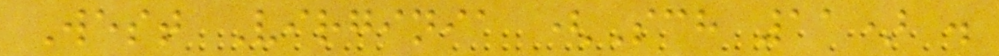West Virginia (Sch 11) .
